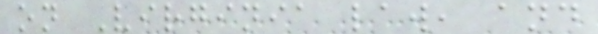on Virginia law, and
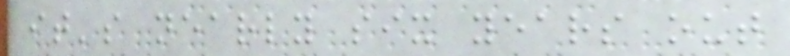it's nearly six years out
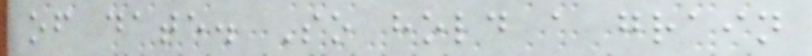of date. So hold a grain
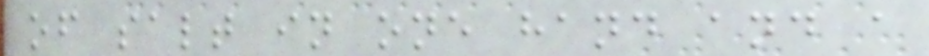of salt in one hand and a
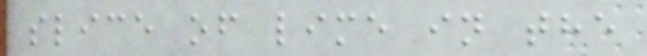slice of lime in the
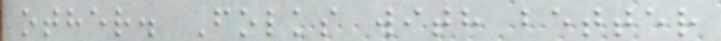other. Folks with better
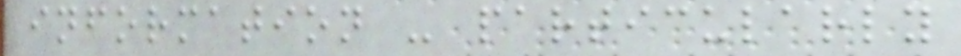information - particularly
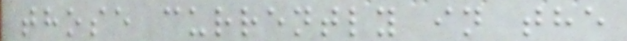those currently in the
